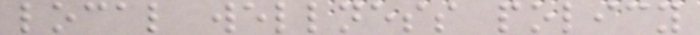local wellness policy
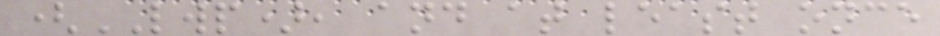(LWP), and at least once
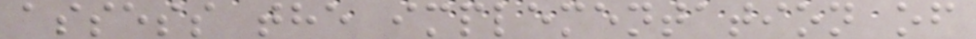assess the implementation of
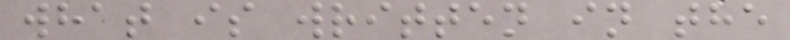what is written in the
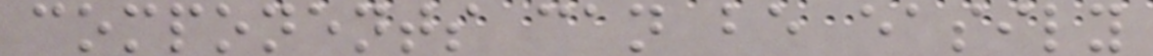components can be easily
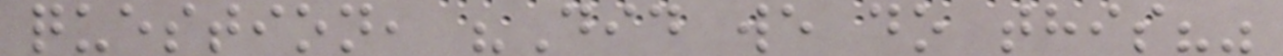question, "Did we do this?"
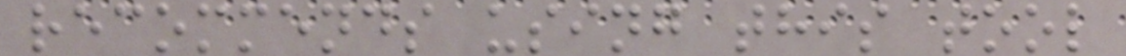recommends using this tool
